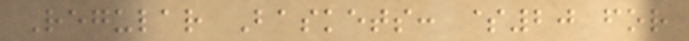Regular Baskets: $20 for
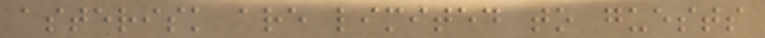asterisk are limited to guests
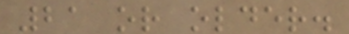21 or older.
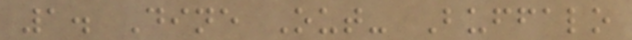1. Dine Out- Buffalo
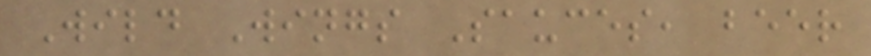Wild Wings Sauces, beer
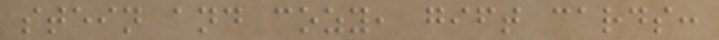stein and cozy, gift cards:
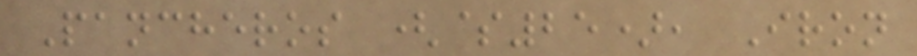Pancheros ($25), Iron
